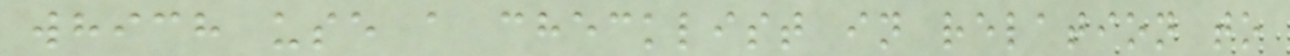which use a checklist in relation to
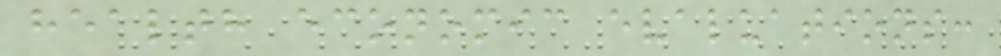health economic evaluations:
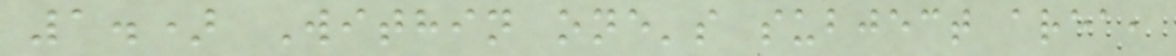1.) Within one's subject area,
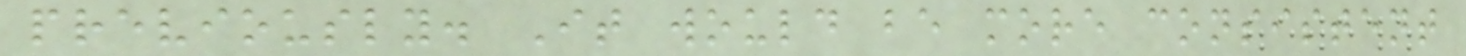previously. It would be more consistent
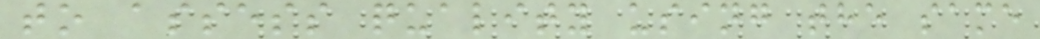to assess quality using the same
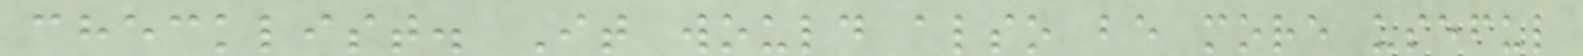checklist. It would also be more useful
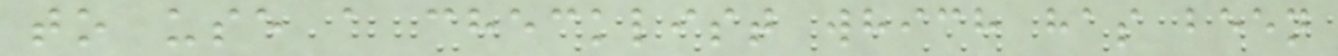to use a checklist which has been
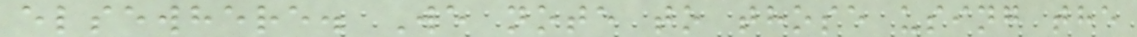elsewhere. We note to those using the
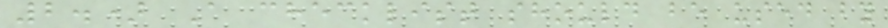2.) A checklist should be used by
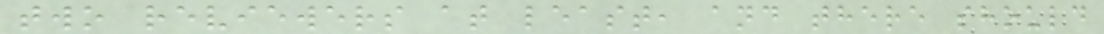two reviewers at least, and there should
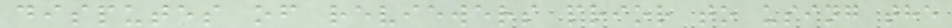disputes of reviewers prior to using the
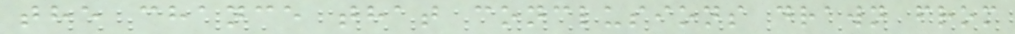the chance that conclusions drawn from
